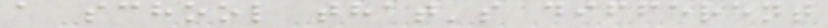a school that's different
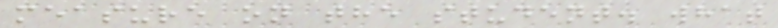measure on the student. what
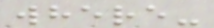where-
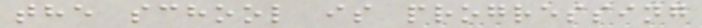the school is progressing
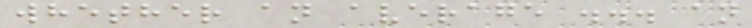whether an average ... an
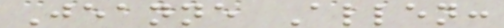Jeanne Allen:
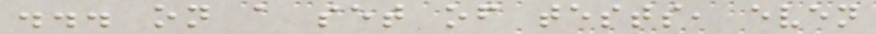... on a set of tests, even
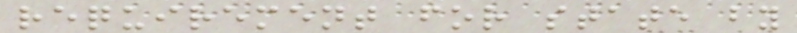requirement for state by
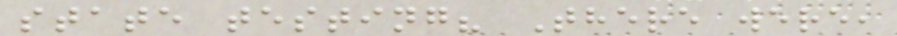state testing? There were,
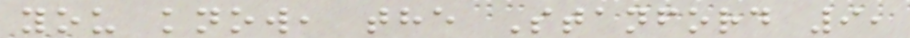you know, the Stanford 9,
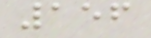156
